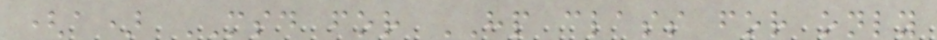(a) MSD for HP class for only
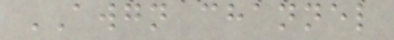AWGN channel
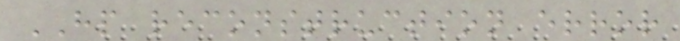HP reconstruction error
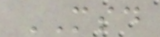MSD
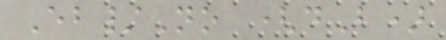Eb/No (dB)
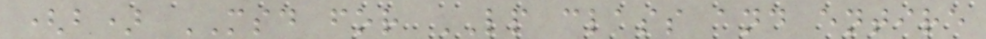(b) MSD for LP class and entire
